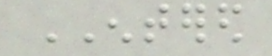ENTERED
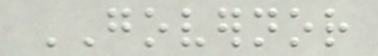GOVERNOR
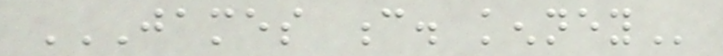JAMES C. KENNEY
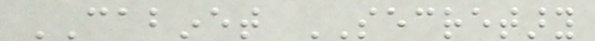CABINET SECRETARY
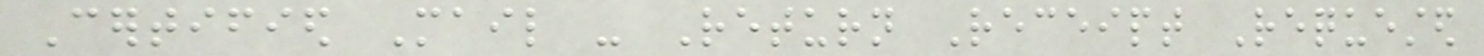Certified Mail - Return Receipt Requested
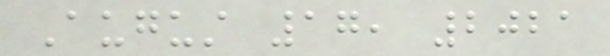August 17, 2021
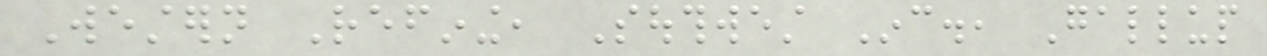Western Refining, Southwest Inc., Gallup
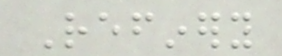Refinery
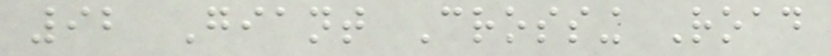92 Giant Crossing Road
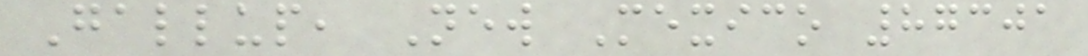Gallup, New Mexico 87301
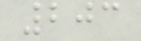203
